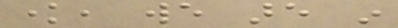know, we are in
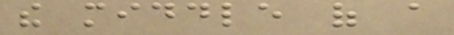the middle of a
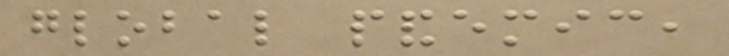global pandemic,
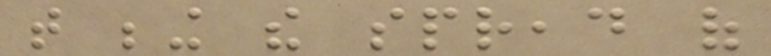that being the spread of
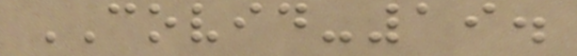COVID-19.
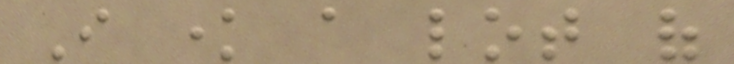I know a lot of
